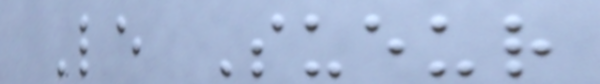Le Sueur
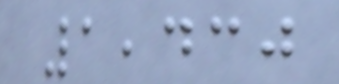1,430
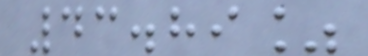43.89%
